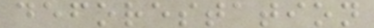deforestation
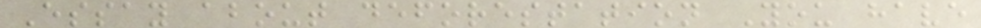Essay about deforestation You have
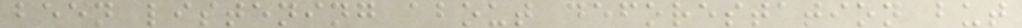been listening about deforestation but
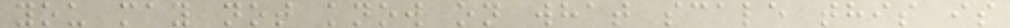you may not know on what scale this is
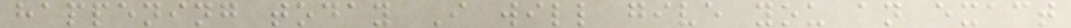happening today I will give you an exact
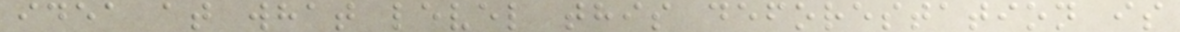idea at what level this deforestation is
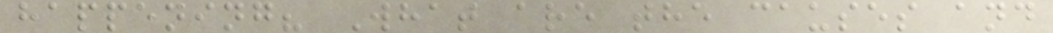happening? What are the causes and
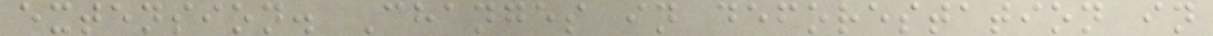extension. Changes in deforestation in
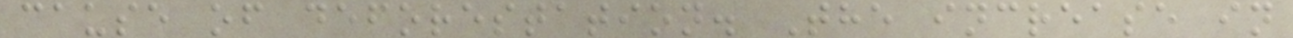cause of deforestation. The increase in
